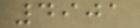4901
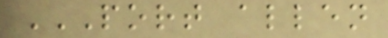PORT ALLEN
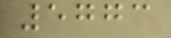5773
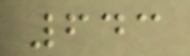643
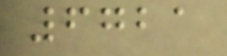6721
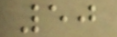50
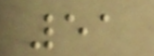51
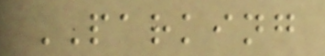PARKING
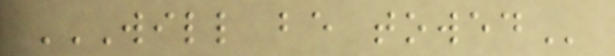WILL BE TOWED
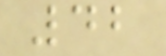42
